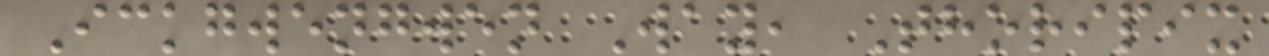Ickgwengwen Way, Thoripix
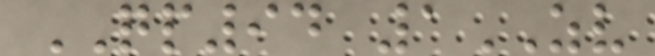QP94 1ZV
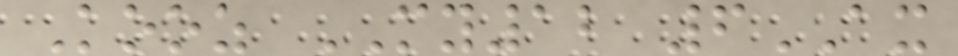Kooz MY12 6AX
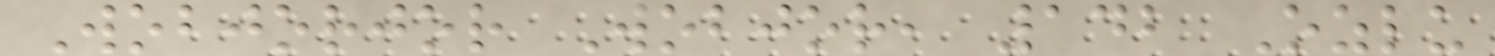Wobjorjor Wobjor, 142 Ozlu
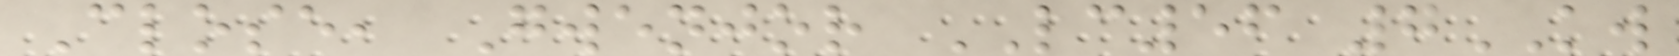Close, Gwenjor LC56 7KW
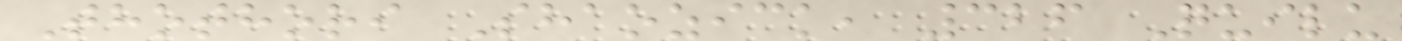Thothori Shaozick, 326 Quilu
